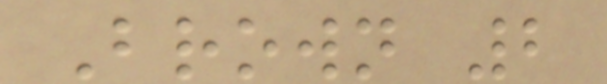Brown 2
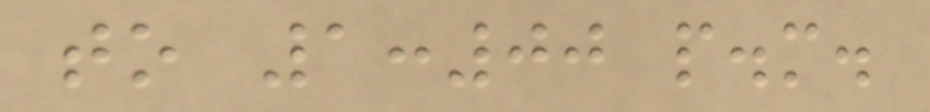to 1:00 p.m.
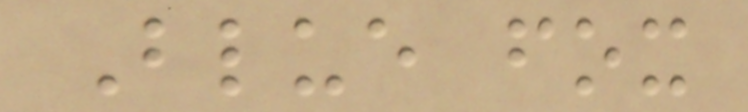Blue fox
